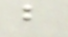but
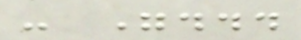- "...
